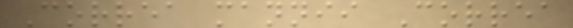Correa mannii Correa
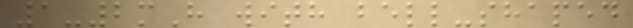1-2mH with bell-shaped
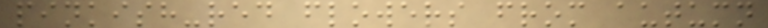pinkish-red flowers from autumn
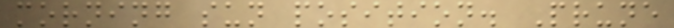morning sun position. Prune
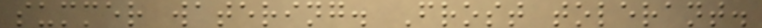summer watering. Frost tolerant.
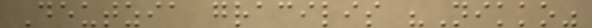Deutzia gracilis "Nikko"
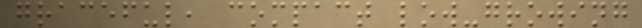graceful, compact low-growing
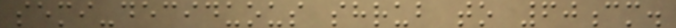semi-deciduous shrub to 60cm.
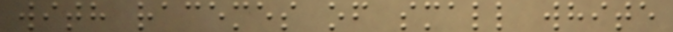with racemes of small white
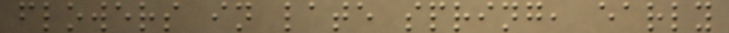flowers in late spring, early
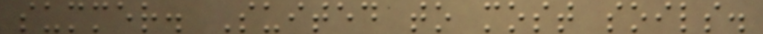summer. Suited to most soils.
